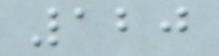120
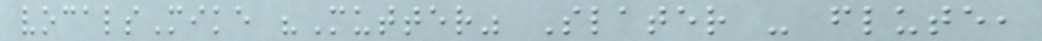vocalsMike "Mutter" Slater - flute,
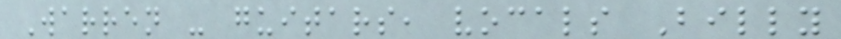Warren - guitars, vocals Billy
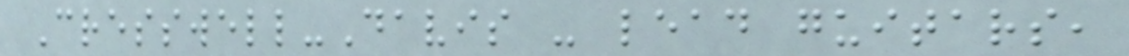Cresswell-Davis - lead guitars,
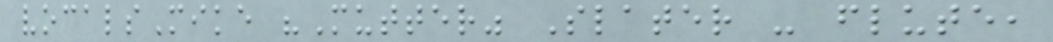vocalsMike "Mutter" Slater - flute,
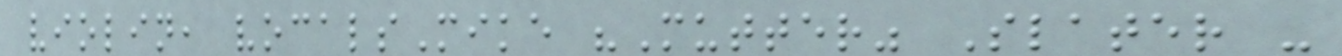violin, vocalsMike "Mutter" Slater -
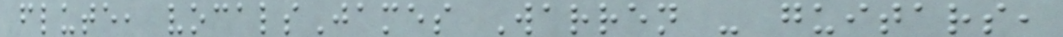flute, vocalsJames Warren - guitars,
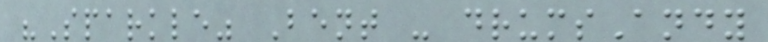"Sparkle" Bent - drumsAndy
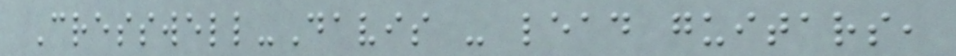Cresswell-Davis - lead guitars,
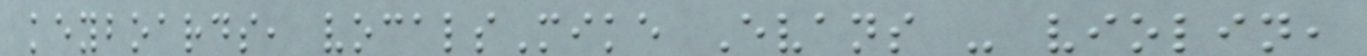keyboards, vocalsMike Evans - violin,
